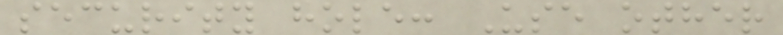security hole: Use other
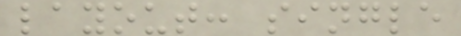layout: single
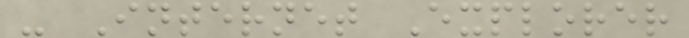- Internet Explorer
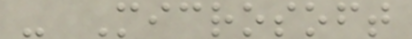- Microsoft
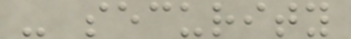- security
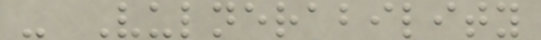- Vulnerability
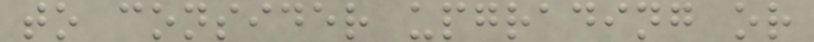to consider upgrading or
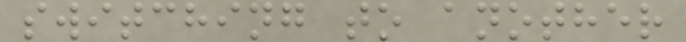switching to another
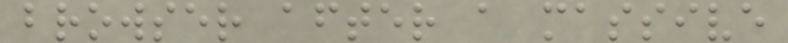browser after a massive
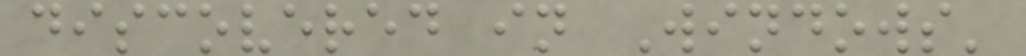discovered in Windows'
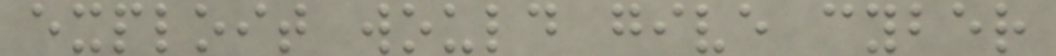exploit would give cyber
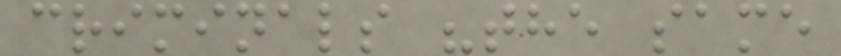criminals "the same
